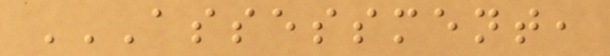ASSESSMENT,
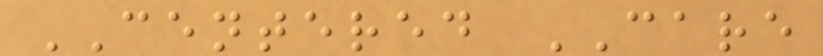CENTERED CARE
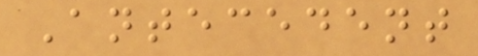Antecedent
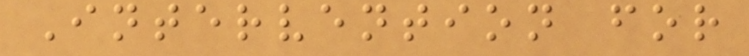Intervention for
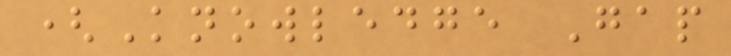(Knowledge Gap
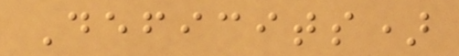Deficits)
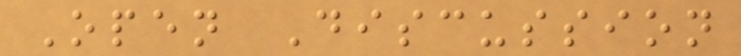Open Discussion
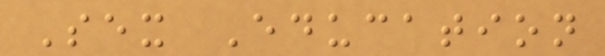Sex Education
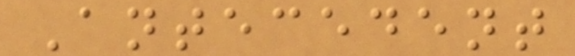Antecedent
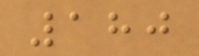180
